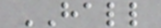HALL
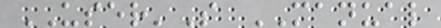USER'S MANUAL
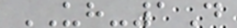UH-1D
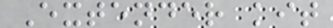Extender kit
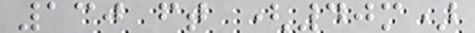130 ft (40m)
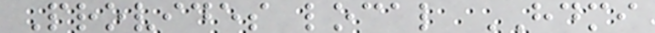Provides local HDMI
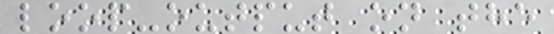loop-output on the
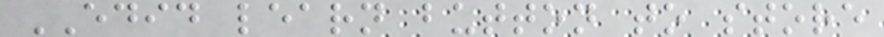EDID learn button to store
